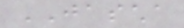JASCHA
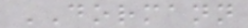DORMANN
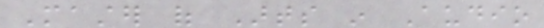Master of Arts in Audio
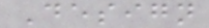Design
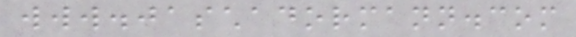www.jaschadormann.com
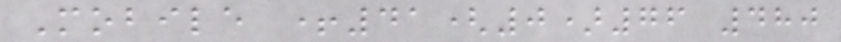Mobile +41(0)76 480
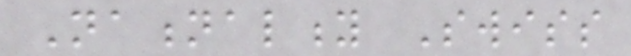Nationality Swiss
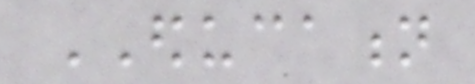EDUCATION
